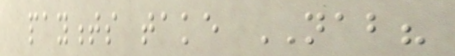payments take NAB?
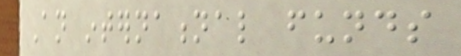An international funds
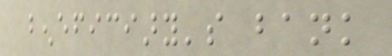beneficiary's bank
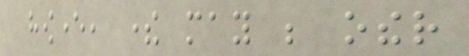however, there may be other
